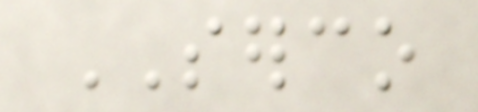SERCO
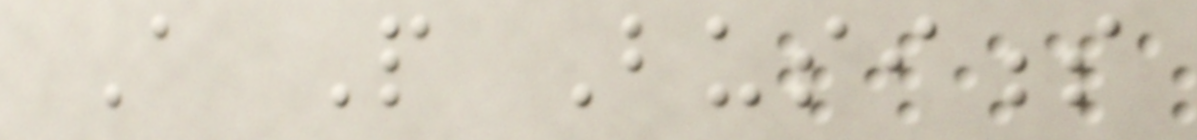A People Business
